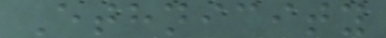Ethnicity
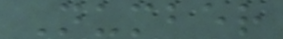Number
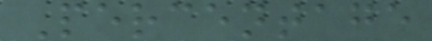Percentage
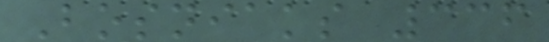Bosniaks 336
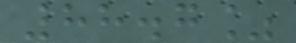88.7%
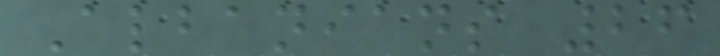Albanians 26
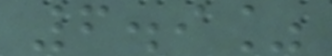6.9%
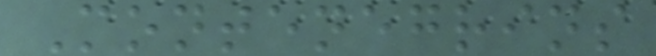Montenegrins
